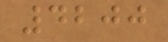4200
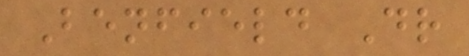Benfield Dr
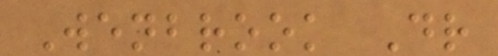Wenbrook Dr
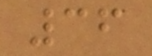36
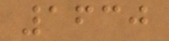1630
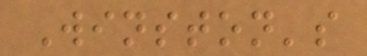Winston's
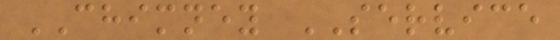CHIMNEY SERVICE
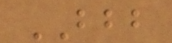BBB
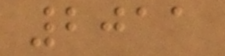2011
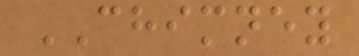CHIMNEY
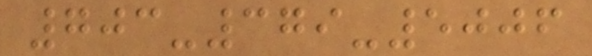703-379-5006
